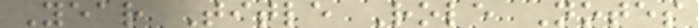Year Title Role Notes
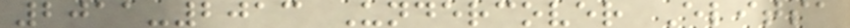2011-2013 Undercover Elitsa
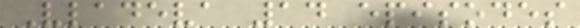Vladeva 14 episodes
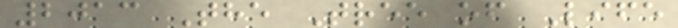2013 The Tree of Life
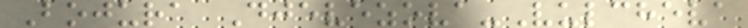Bojura Djevezova-Vulcheva
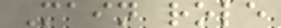Main role
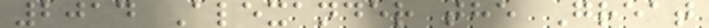2014 Alexander the Great
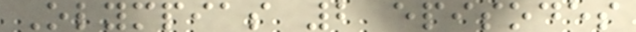Olympias 2 episodes
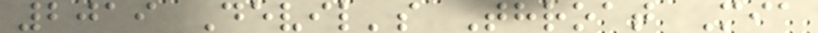2019 Devil's Throat Mia
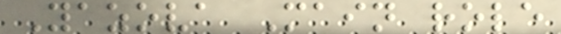Yazova Main role
